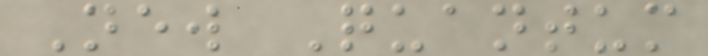New Quantum
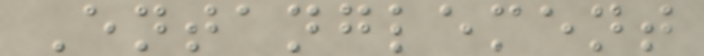Entanglement
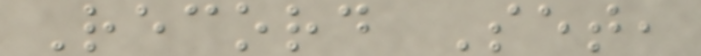Record Set,
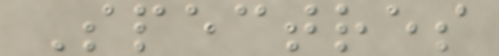Spectres
